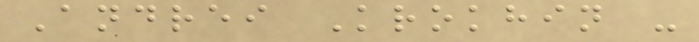Andrei Krokhin -
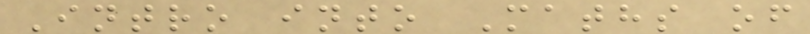Intro into Maths of
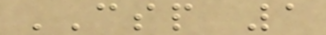CSP 1
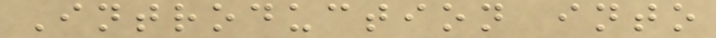Introduction into
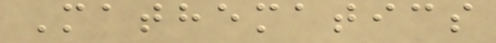Mathematics
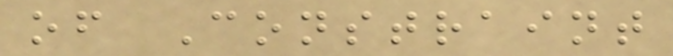of Constraint
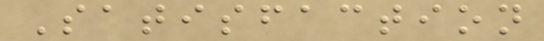Satisfaction
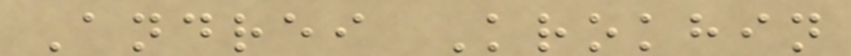Andrei Krokhin
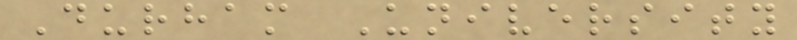Durham University
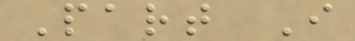Part I
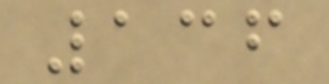136
